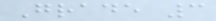Grade 3
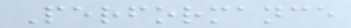Performance
